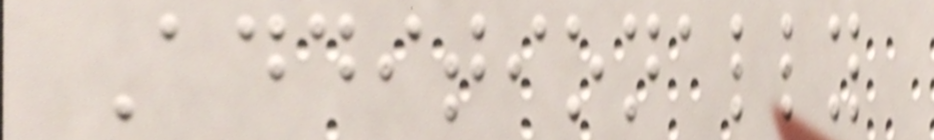Additionally
